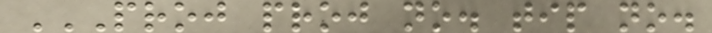PROJ PROJ NO. TIP NO.
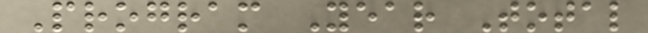Program Year Total
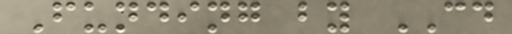Funding by CD
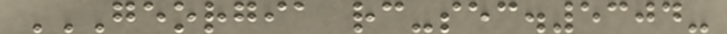GEORGIA RC-SEC.5304-
